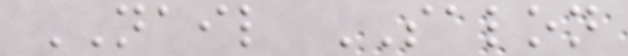NAIL SALON
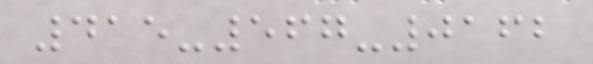415-567-0162
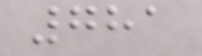781
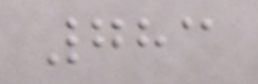783
